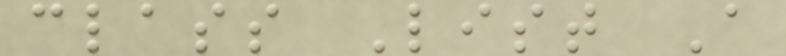class List A
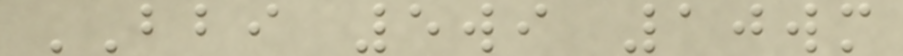BBI 5wi 10wm
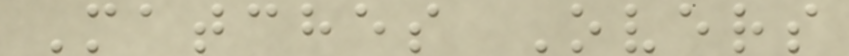Matches Overs
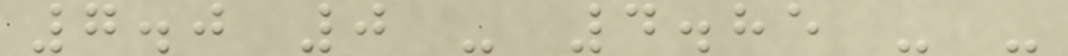7.0 0 - 4.85 - -
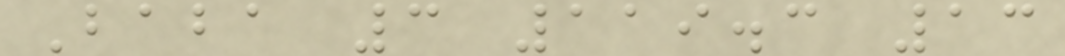Baba 3 119.3 13
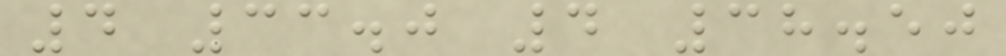4 33.0 4 38.50
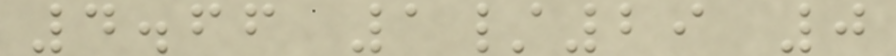4.66 1/29 0
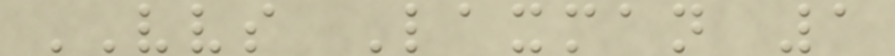VVS Laxman 1
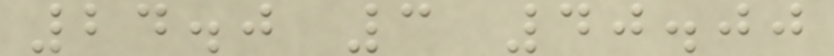24.0 3 40.00
